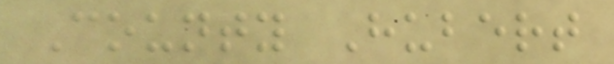County Hubert
